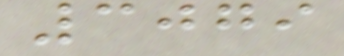3079
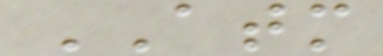ATM
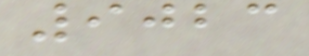9023
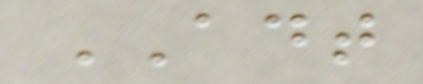ADT
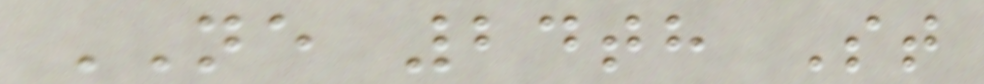NE 24th St
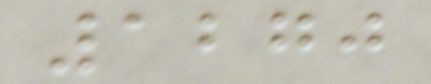1270
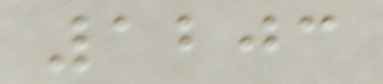1203
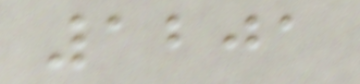1201
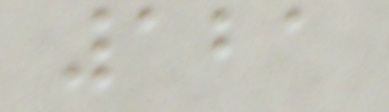121
